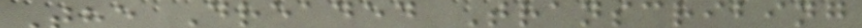The Dreaded Transcribing
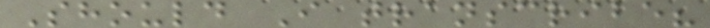Should I transcribe?
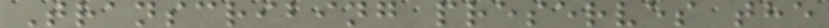Transcribing preserves the
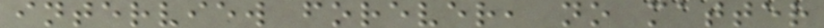interview forever, no matter
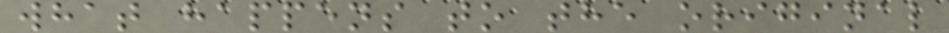what happens to the original
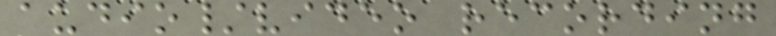audio/video recording
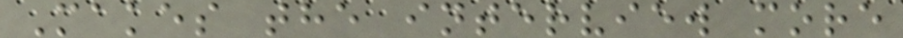Makes the interview more
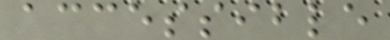accessible
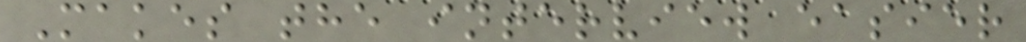Makes the interview easier
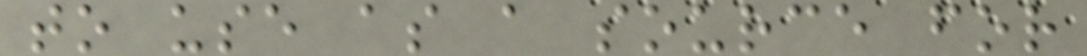to use as a source for
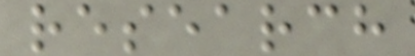research
